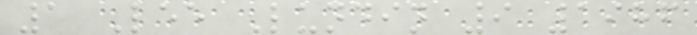1 Lee Lundin 9 1986
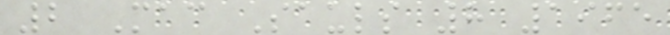2 Mac Sauls 8 1965
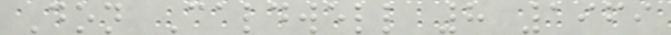Don Caldwell 8 1969
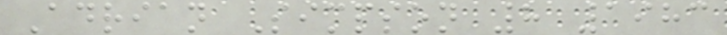Adrian Simpson 8 1983
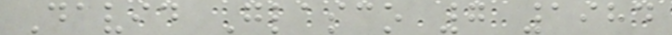David Glasco 7 1984
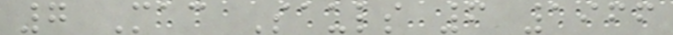7 Mac Sauls 6 1966
